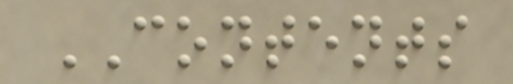CONTENTS
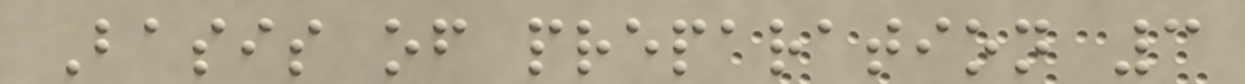Basis of preparation 3
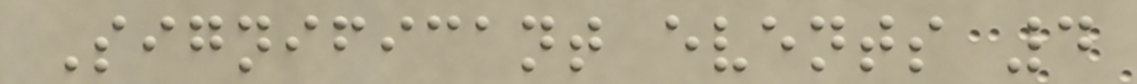Significant events 4
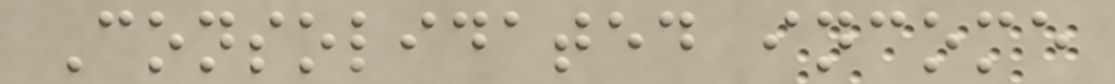Consolidated income
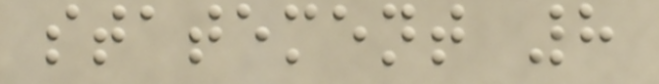statement 8
